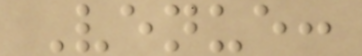Venue:
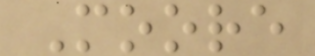Moore
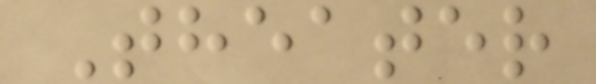Theater
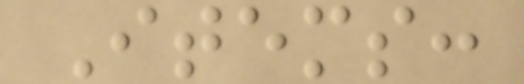Items:
